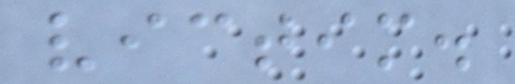victim.
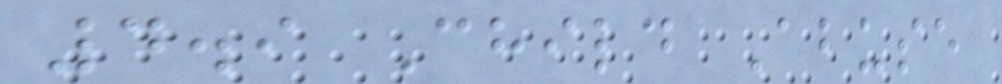4.9 Child Abuse
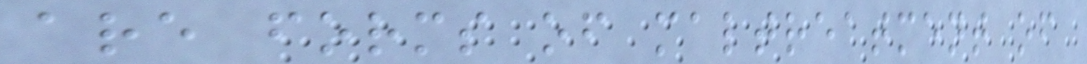are forms of maltreatment of
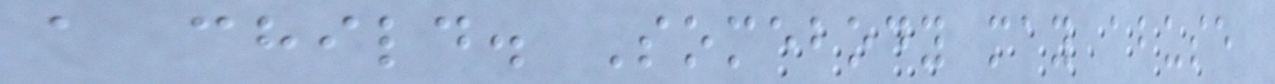a child. Somebody may abuse
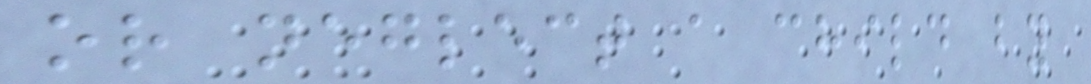or neglect a child by
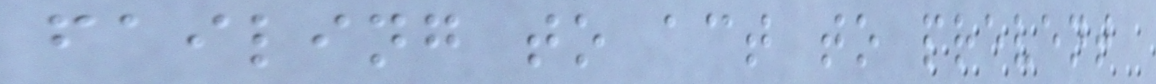failing to act to prevent
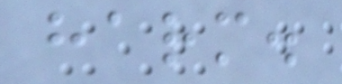harm.
